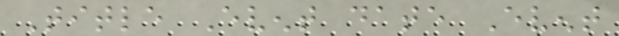Title Event date Event
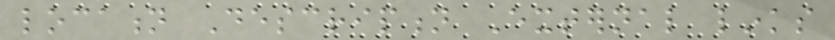location Description External links
